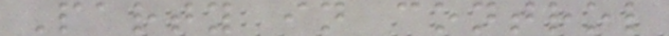Party in control
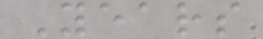Years
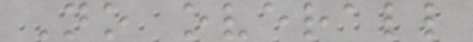No overall
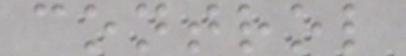control
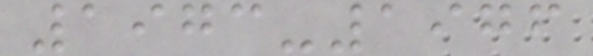1973-1976
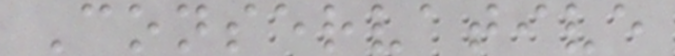Conservative
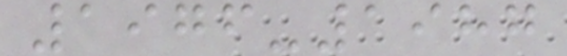1976-1987
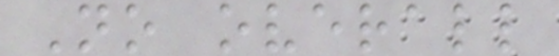No overall
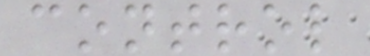control
